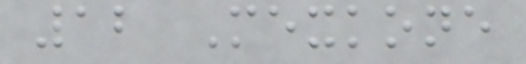12 Mexkone
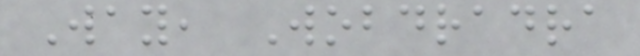Way, Wobdradra
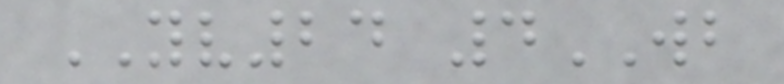YV24 4WB
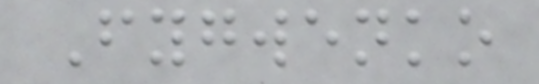Fygwenko
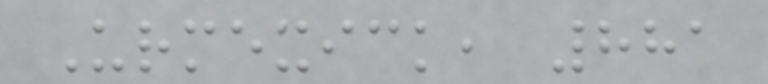Urmexick, 881
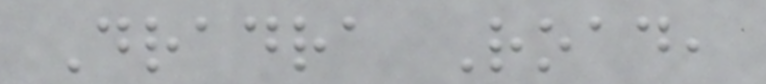Dradra Road,
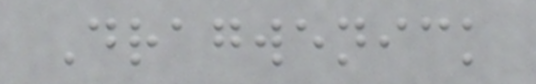Dragwenick
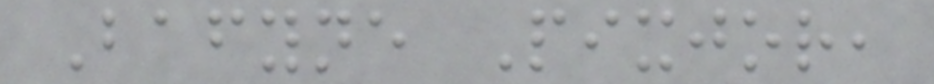Bafyne Pixjor,
